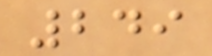249
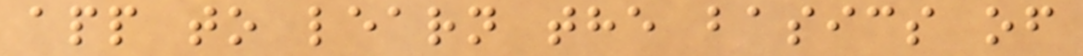app to learn the basics of
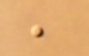,
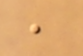,
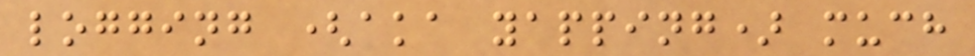logging (aka yapping) much
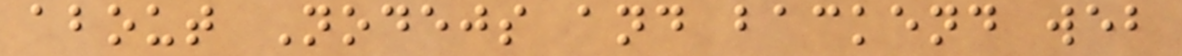about Nodejs and backend web
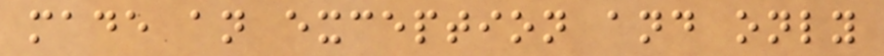made an exception and only
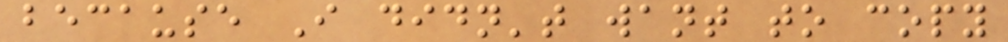because I didn't want to copy
